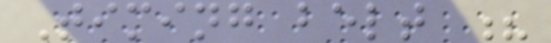Timing belt ?
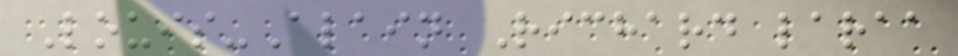Louis-Alain Richard laraa
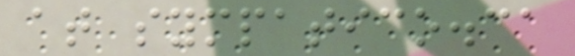at sympatico.ca
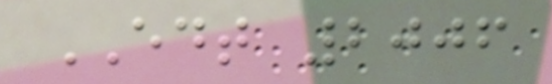EDT 2006
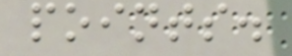points.
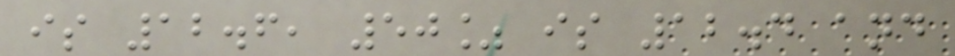is 12.6, 50% is 12.4 and
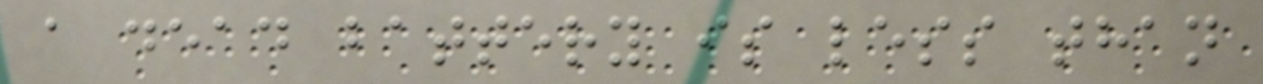a dead battery is less than
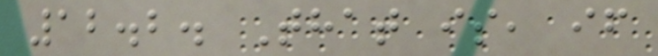12.2. That is, if
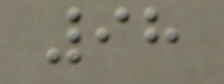98
